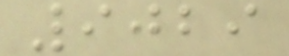9029
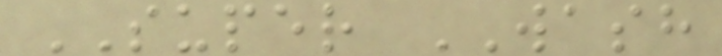SUPER WASH
